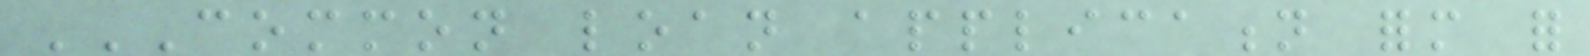COMMON LOAN APPLICATION FORM FOR
